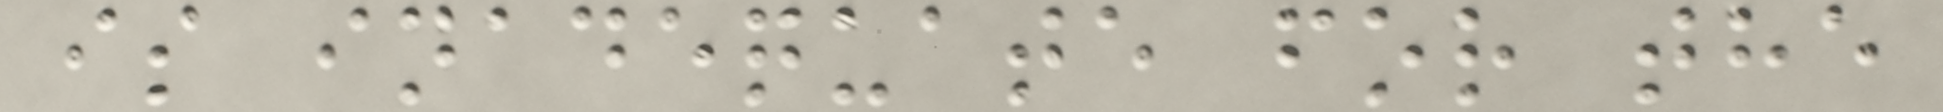is inadequate for the
